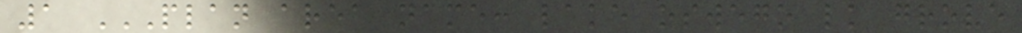1 PLAN AREA NAME: LAKE OSWEGO LK GROVE
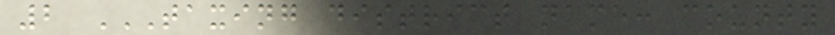2 TAXING DISTRICT NAME: COUNTY
